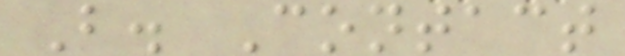B. Contact
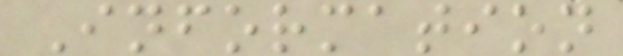Information
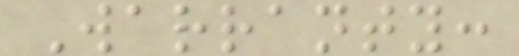Warranty:
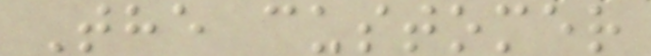The customer
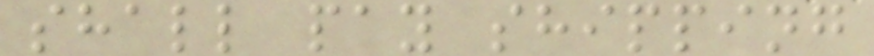shall pay shipping
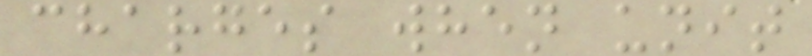charges when unit
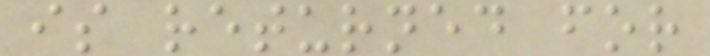is returned for
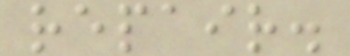repair.
